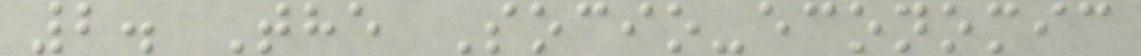2. The Socio-economic
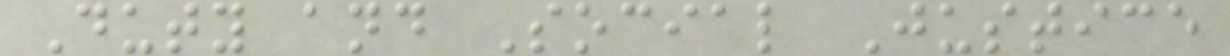Duty and Social Justice
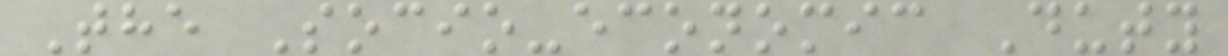The Socio-economic Duty
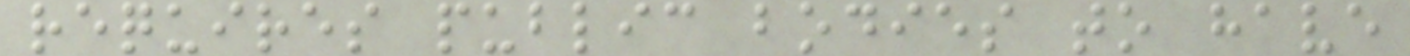requires public bodies to have
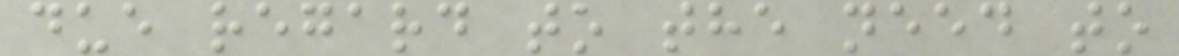due regard to the need to
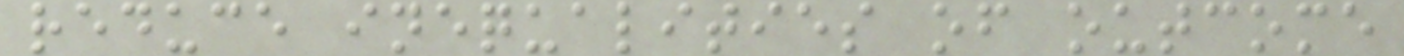reduce inequalities of outcome
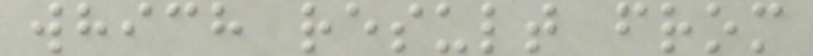which result from
